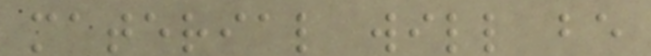material will be
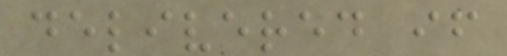delivered if
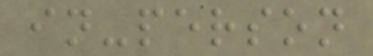in-person
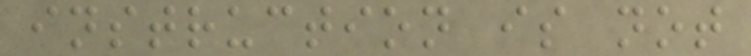instruction is not
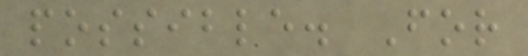possible. For
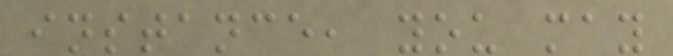instance, you may
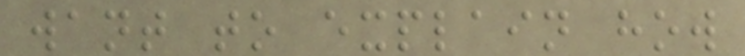want to explain how
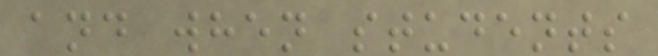and when students
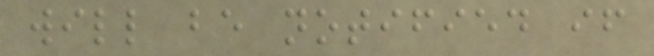will be notified if
